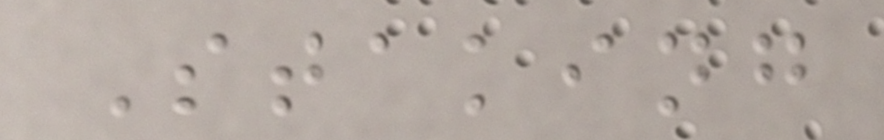Staking
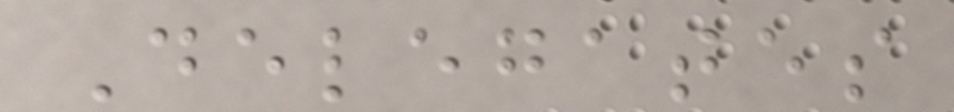Delegates
